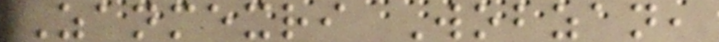Zanmexri Wobzan,
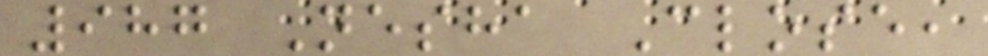987 Nesha Close,
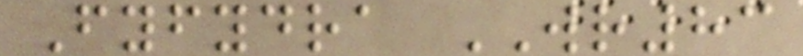Fyfydra WR83
